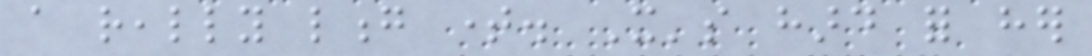a really long time. It's hard for her
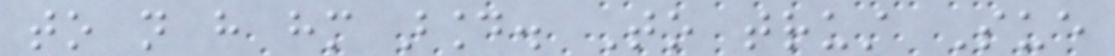to not have him around. To trust Sue
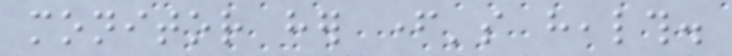monitor her father's health.
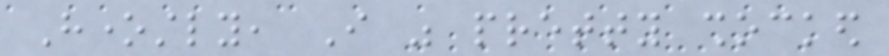Honestly, I was pretty shocked
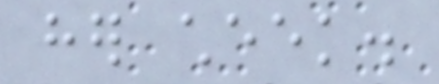her cheek.
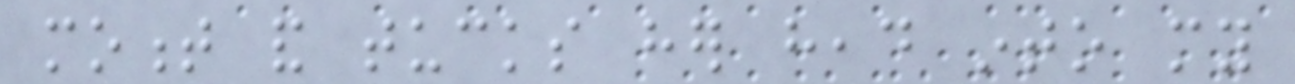moment and tucks her head into my
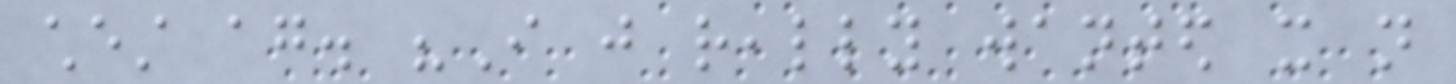chest again. "I just really wanted it not
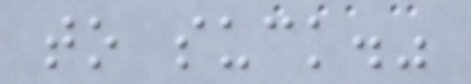to suck."
